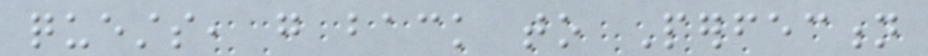quests, go back to Perfection
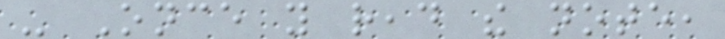- Once you read the note,
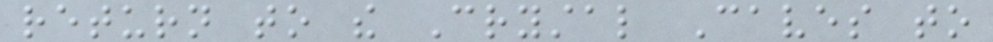return to the Crystal Caves to
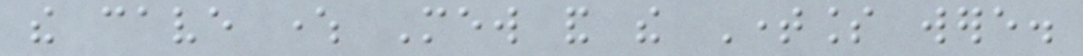the cave where Mew and the Timeless were.
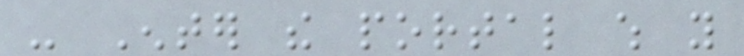- Enter the portal which you
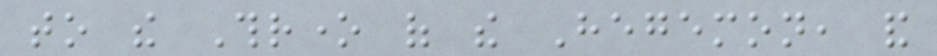to the Throne of the Hegemon, and
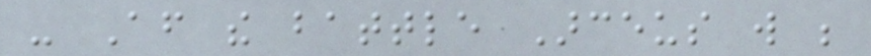- After the battle Arceus will be
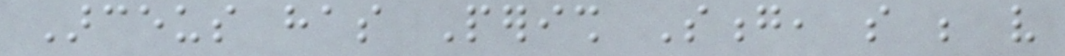Arceus has Perish Song, so be very
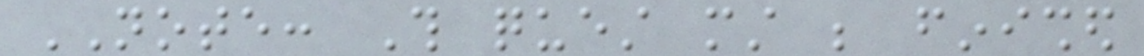NOTE: This quest must be finished
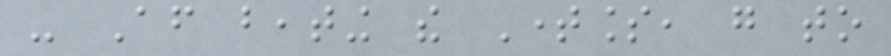- After beating the Timeless, go to
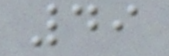49
